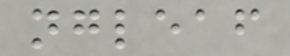ngleaf
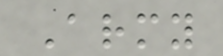Army
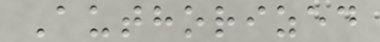Authorized
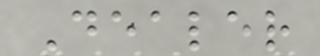Dealer
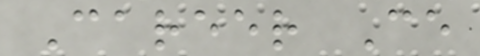Career Ce
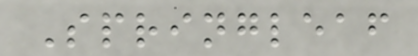Springleaf
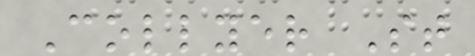Collyer St
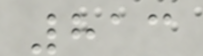813
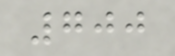700
